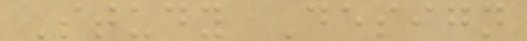Study Design
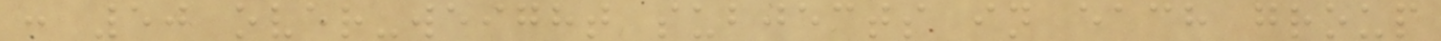: 50 over-weight subjects in each group
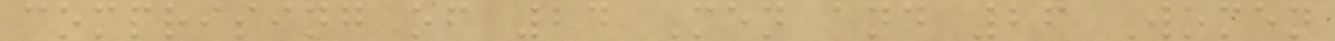comprising of 24 Men and 26 Women
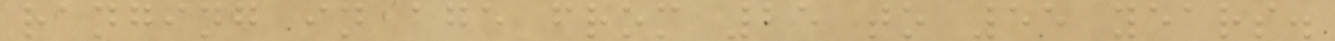ranging in age from 25 to 55 years.
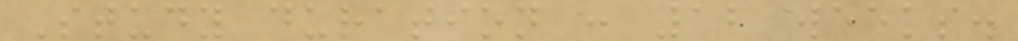Study duration : 12 weeks.
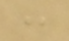:
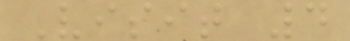Visit 4
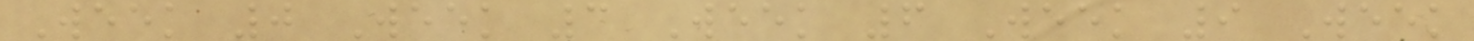Week 0 Week 3 Week 6 Week 9 Week
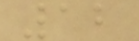12
